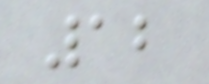12
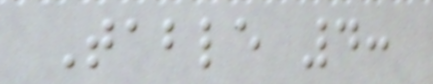Table 4:
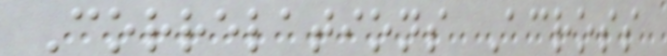Correlations Across
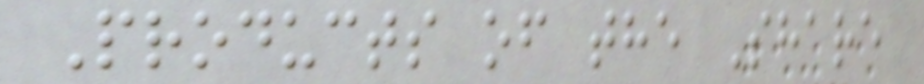Products of the Share
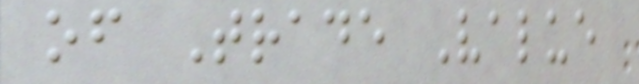of Trade Value
